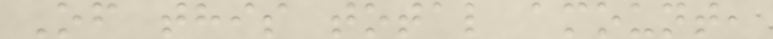Of this total amount,
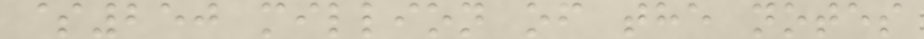$250 million of the notes
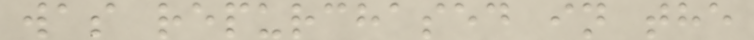was repurchased in the
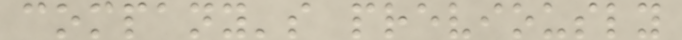company's previously
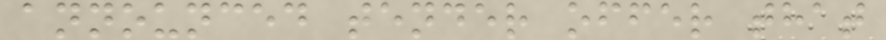announced tender offer that
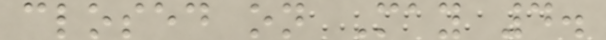closed on May 4.
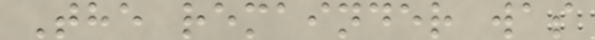The remainder was
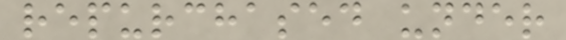repurchased under
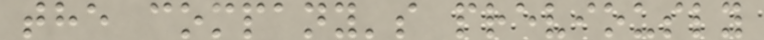the company's previously
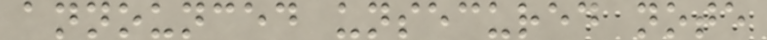announced unsecured note
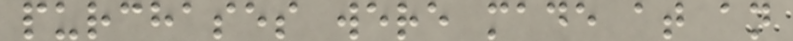purchases were made at an
